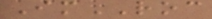ImROC
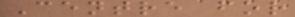Centre for
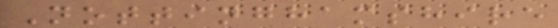Nottinghamshire
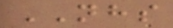NHS
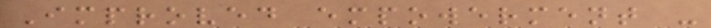Improved empowerment -
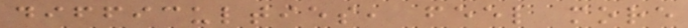difficulties, feel more
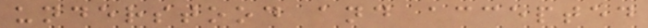understood and accepted
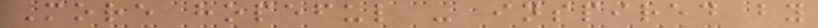More hopeful - inspired by
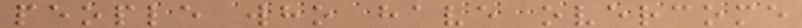people who have overcome
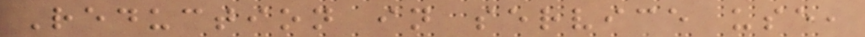Reduction in service use,
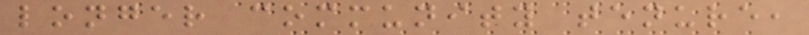longer community tenure,
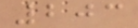203
